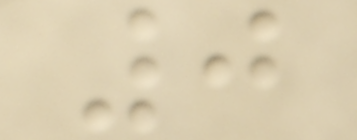0
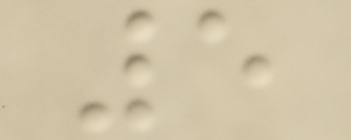5
